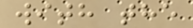with the
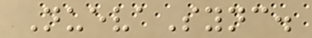NuevaSync.
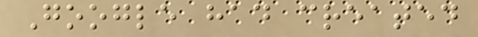Google had created
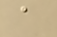a
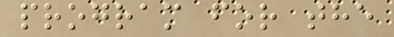program for the
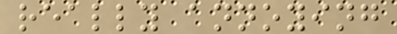really annoying
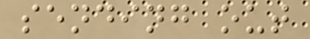sending out
